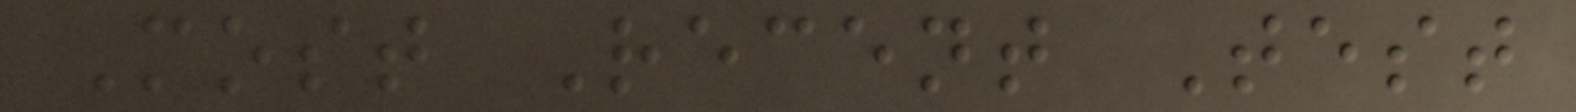Most Recent Test
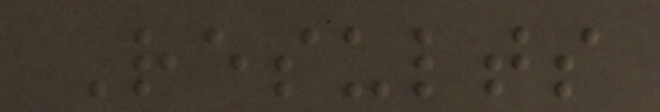Results
